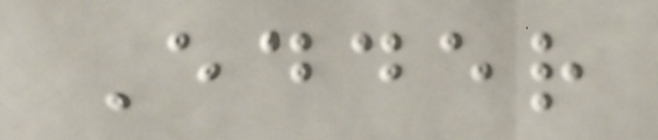Edder
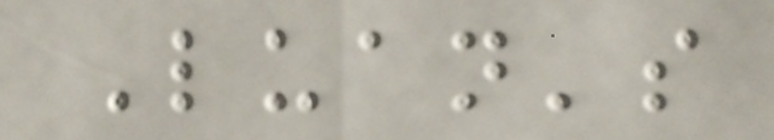Luan's
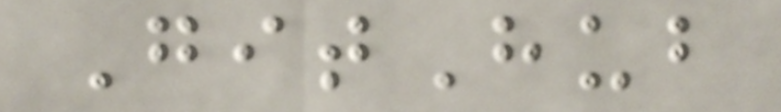GitHub
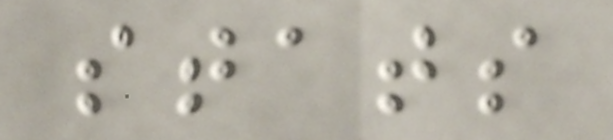stats
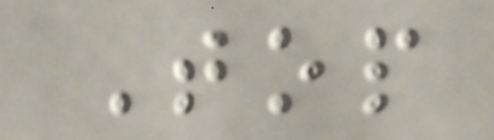Top
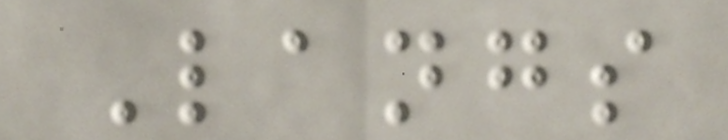Langs
